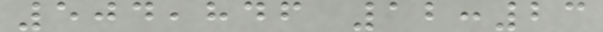504,846 12:23
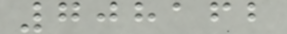708162
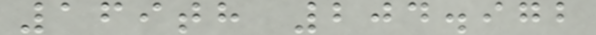169th 204.972
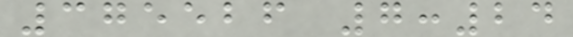375526 7:24
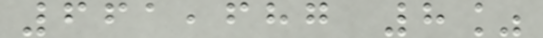661,687 8%
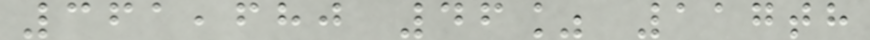361,680 46% 117th
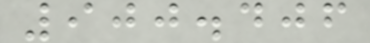900.406
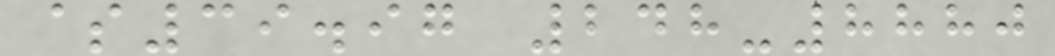$39.97 248-8880
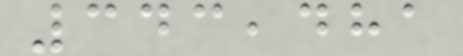343,481
